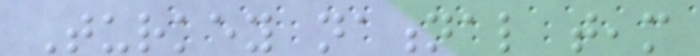Turkey national team
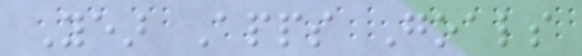Year Apps Goals
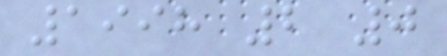1998 2 0
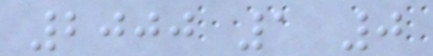2000 1 0
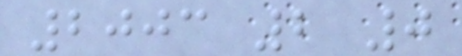2003 2 0
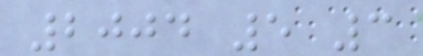2004 5 3
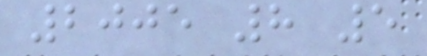2005 8 5
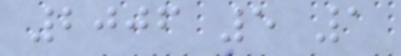2006 5 1
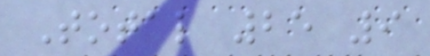Total 25 9
